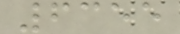6355
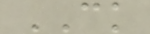CK
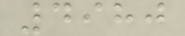4980
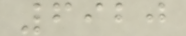6920
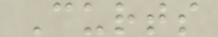Curts
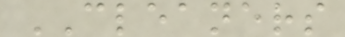CLEANERS
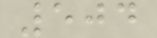504
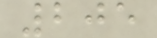205
